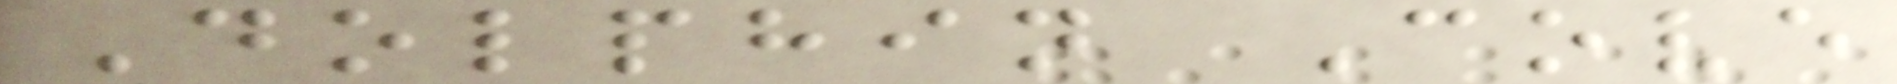Dolphin Cove
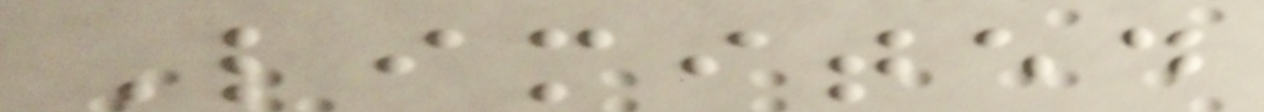Limited
